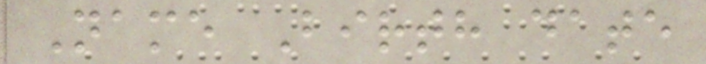Name Birth date
